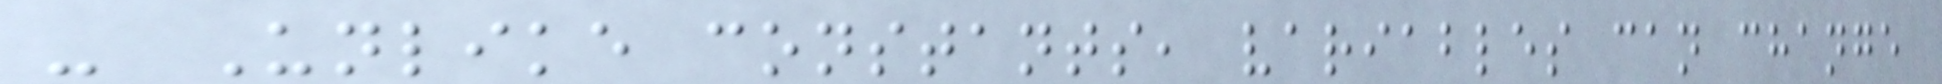- Unlike constants, variables can change
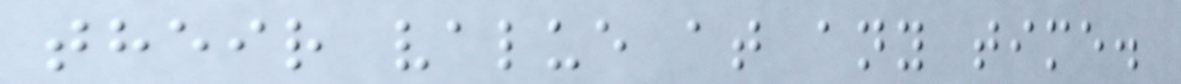their value at any time.
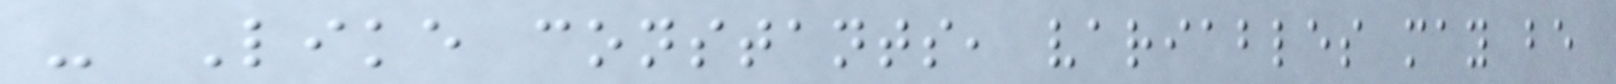- Like constants, variables may be
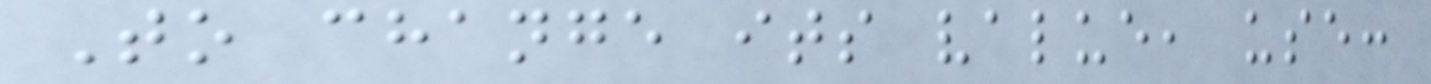To change its value, use:
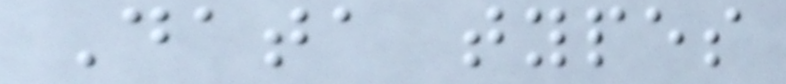Data types
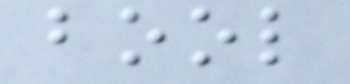bool
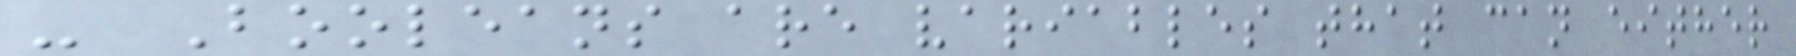- Booleans are variables that can either
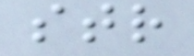str
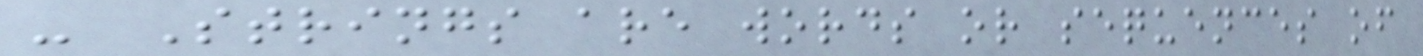- Strings are words or sequences of
